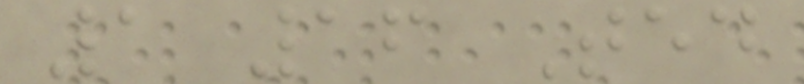1 16 Ted
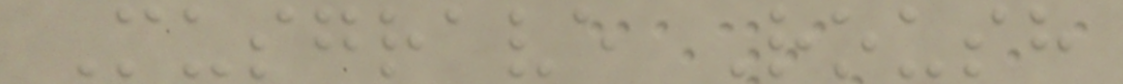Musgrave Roush
